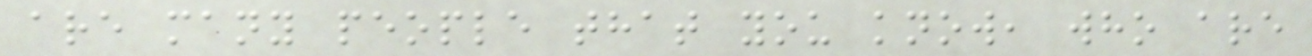are many people that you know, who are
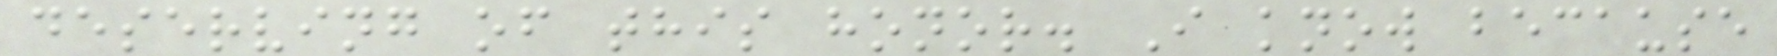deserving of this honor. I know because
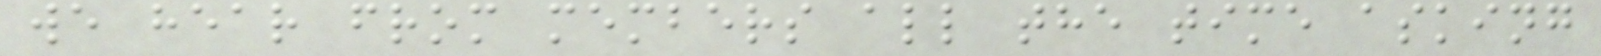we hear from members all the time asking
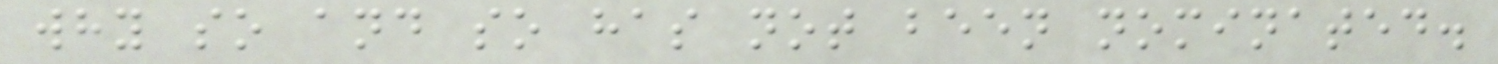why so and so has not been nominated.
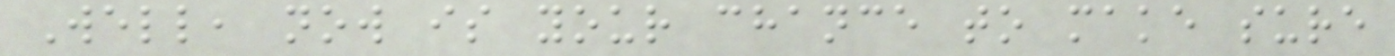Well, now is your chance to make sure
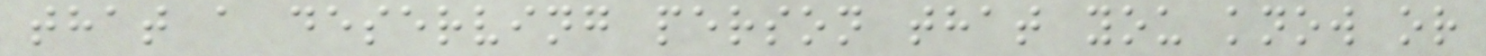that a deserving person that you know or
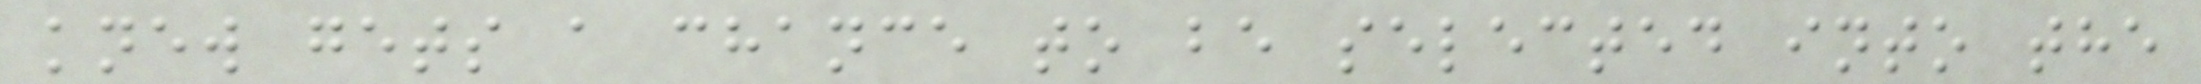knew gets a chance to be selected into the
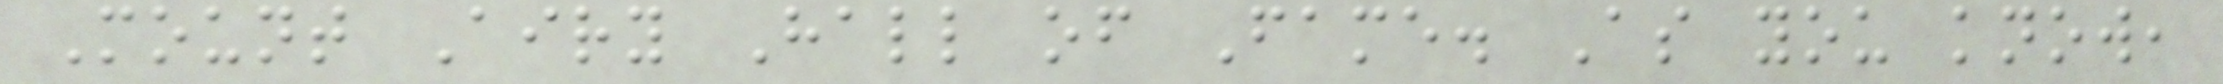Mount Airy Hall of Fame. As you know,
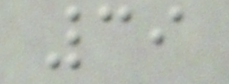39
